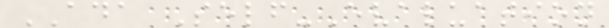ADA Self-Evaluation
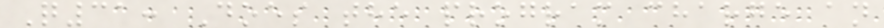Q31: Does the program charge an
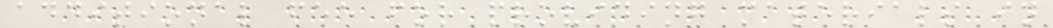additional fee for providing materials in
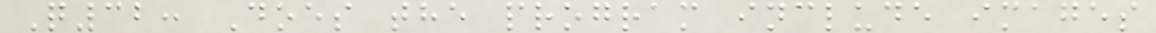Q32: Does the program include images
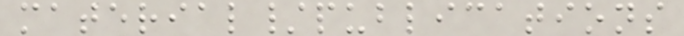material/publications
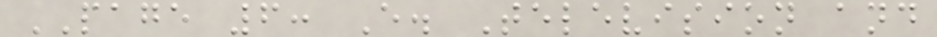PAGE 6: E. Television and
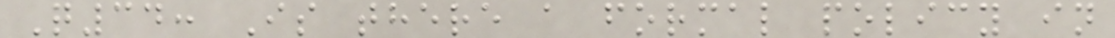Q34: Is there a formal policy in
